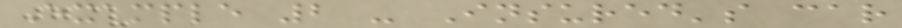Example 2 - Insured's car
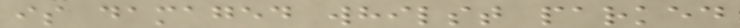is damaged whilst parked
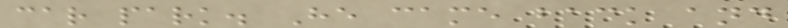car park. He came back and
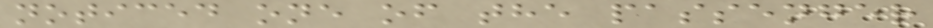noticed one of the passenger
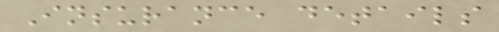Insurance details
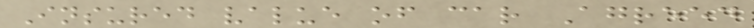Insured value of car Agreed
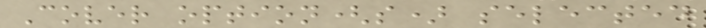Cover option(s) selected
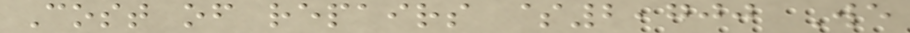Cost of repairs $2,700 We
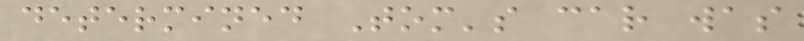determined Tom's car was
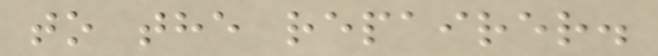to the repairer.
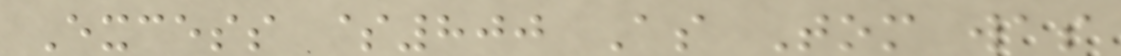Excess $800 As Tom was
